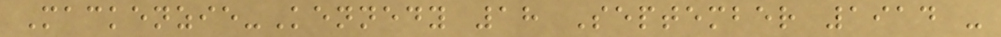Mackenzie-Kennedy 18 September 1914 -
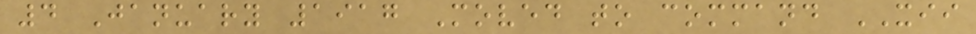4 January 1917 Moved to command XII
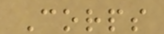Corps
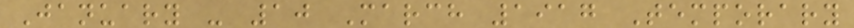January - 10 March 1917 Temporary
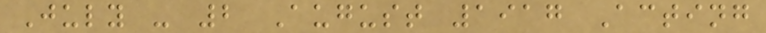July - 2 August 1917 Acting
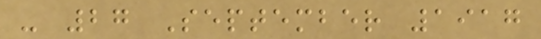- 27 September 1917
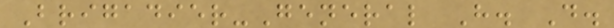Brigadier-General H. D.
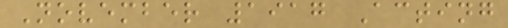November 1917 Acting
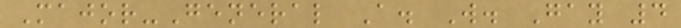Major-General A. W. Gay 4
